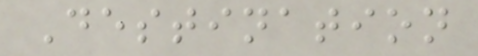Destination
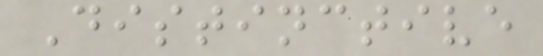Distinctive
